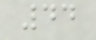44
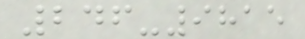246-9815
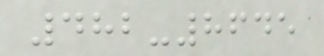482-8645
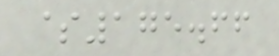$175.66
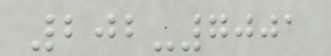202-7001
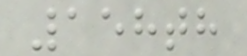158th
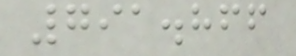791.866
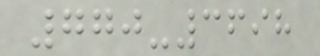770-3698
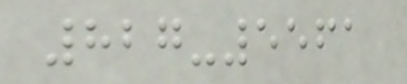827-5561
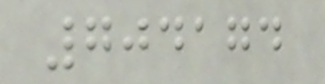704174
